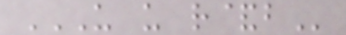US US R&B
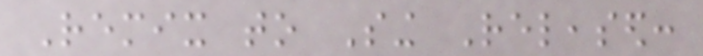Remix to Sing Released:
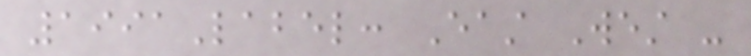1991Label: East West -
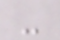-
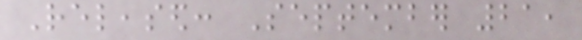Released: September 21,
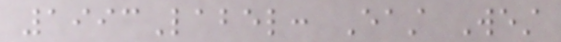1993Label: East West
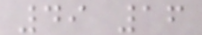49 16
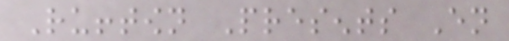Rufftown Presents En
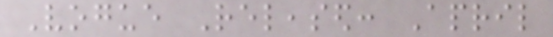Vogue Released: April
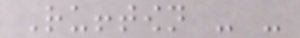Rufftown - -
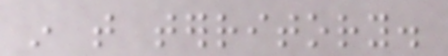in that territory.
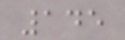145
